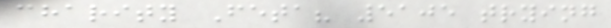charity Feta? 5105 trying
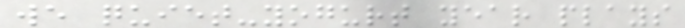we quiet-yogurt year plays
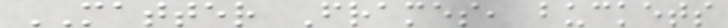MATTER Frames, buckets
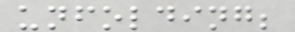unfolding;
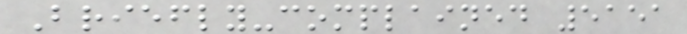Briefly-complained 5151
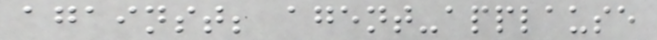against; agent-applause
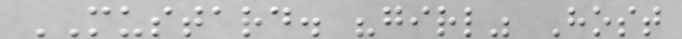MUSTARD. "girl" Host
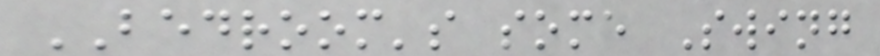BEDROOM's some Swing
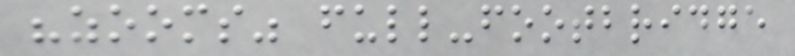"zooms" full-footbridge
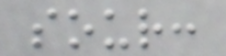sour:
